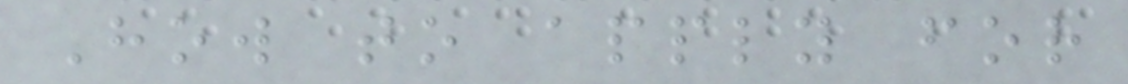How to apply for
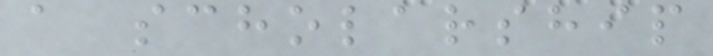a scholarship
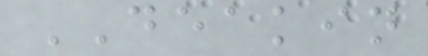DEAKIN
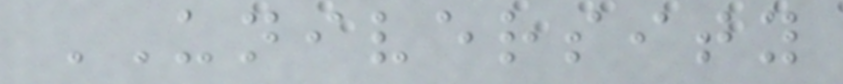UNIVERSITY
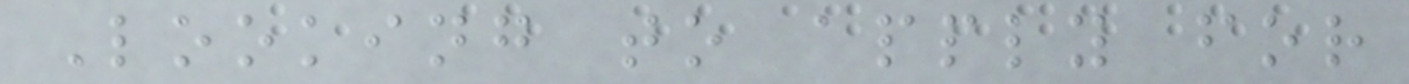Looking to apply for
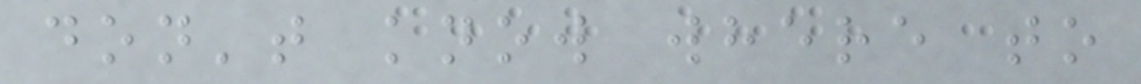don't know where to
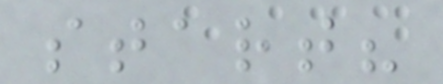start?
